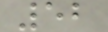52
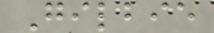Gilbie
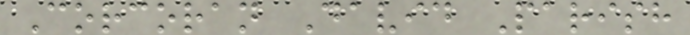Corcoran David Parish
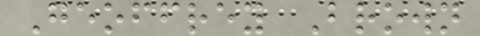Geoffrey Brown
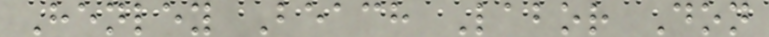Henley Beach Labor Don
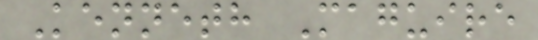Kenneth Maguire
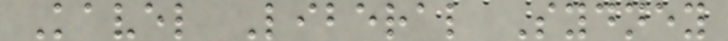Kavel Liberal Sydney
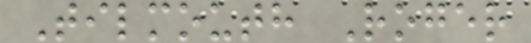Tilmouth Roger
